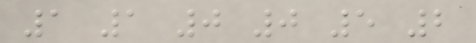1 1 0 0 5 2
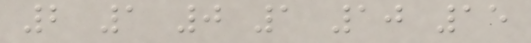2 1 0 1 10 15
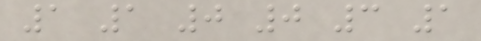1 1 0 0 3 1
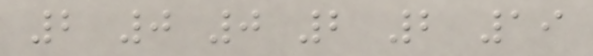2 0 0 2 2 19
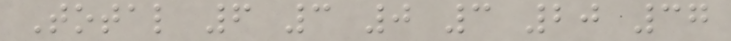Total 6 3 0 3 20 37
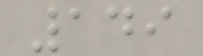149
